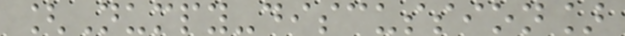[Numpy-discussion]
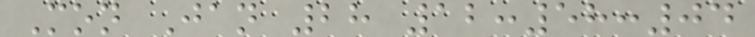Mon Jan 28 12:58:04
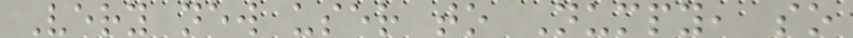Very new user to Numpy, so
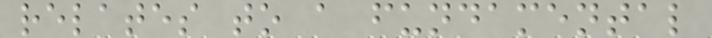relates to a fundamental
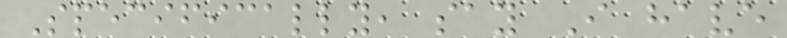Specifically, say I have
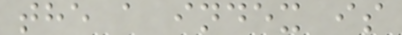the a index is
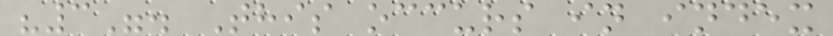"3". This occurs in index
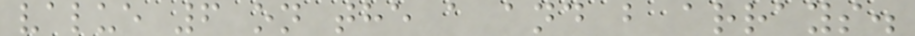value 6 on the a and b arrays.
